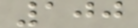100
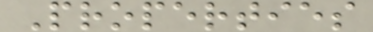Properties
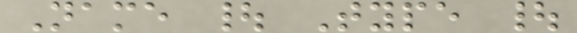Name | Type |
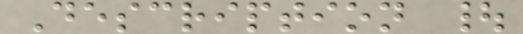Description |
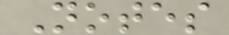Notes
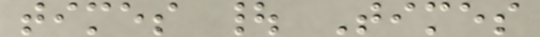times | Times
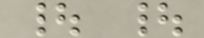| |
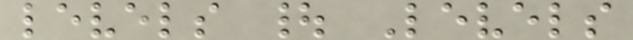levels | Levels
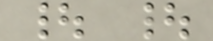| |
